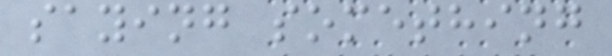saying something
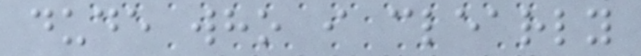dude who i clearly
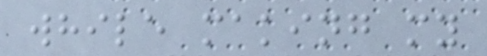while making my
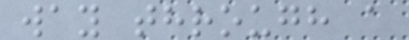way through a
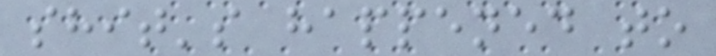shit's happened to
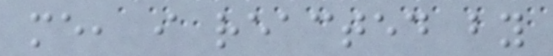me, i reacted by
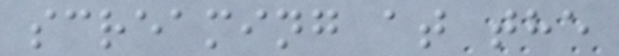screaming at the
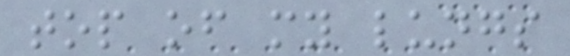top of my lungs
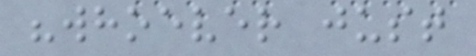"whoever just
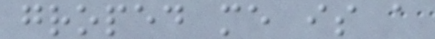groped me is a
